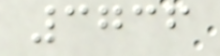3736
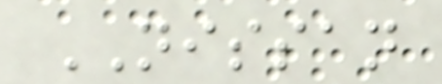NISSAN
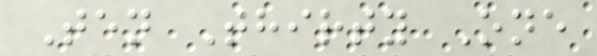Ten Thirty One
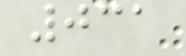031
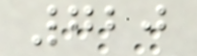720
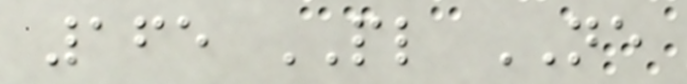165 PL NE
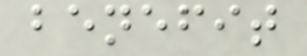benefit
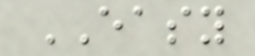EASY
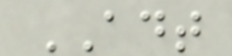ADT
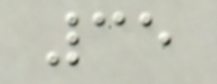35
